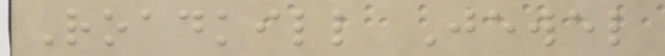Roadkill Jewel
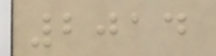2014
